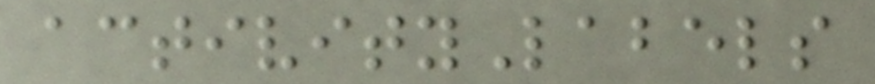activityLabels
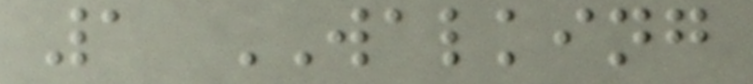1 WALKING
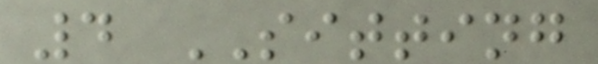4 SITTING
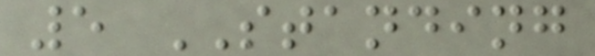5 STANDING
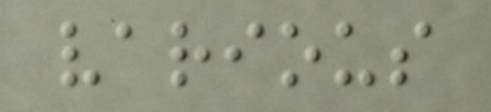various
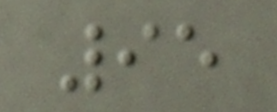95
